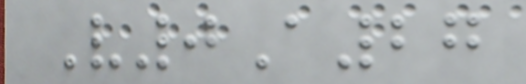V0A27
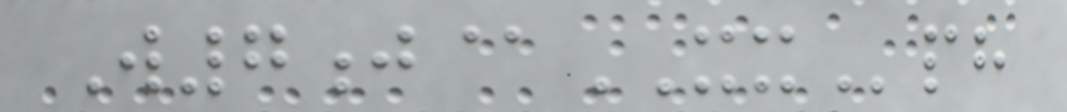W7j@XXph
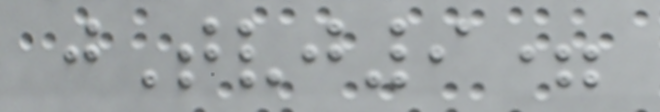jTvj9=
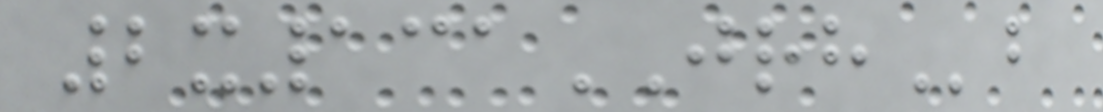2x131JRHb
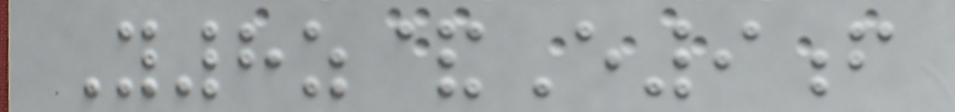Y8z&E9f
